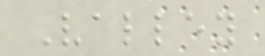Valley
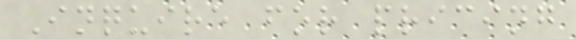Inquire for pricing
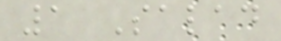1 Salad
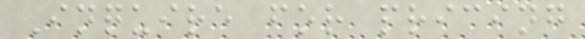Inquire for pricing
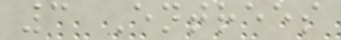3 Entrees
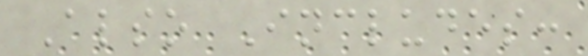Also Includes:
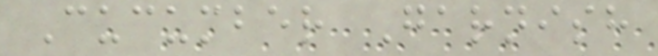Cucumber Garnish
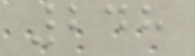248
